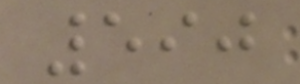590
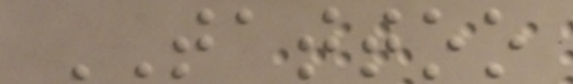TATTOO
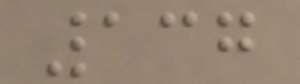137
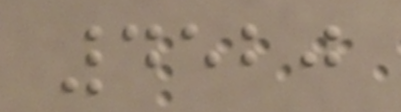4520
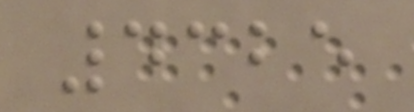4325
